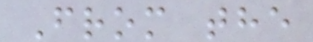From the
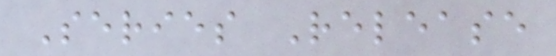Series Release
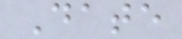Date
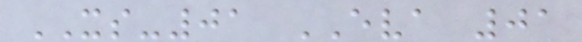XS-01 EVA 01
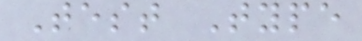Test Type
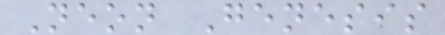Neon Genesis
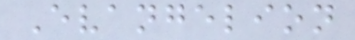Evangelion
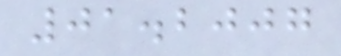01.2007
